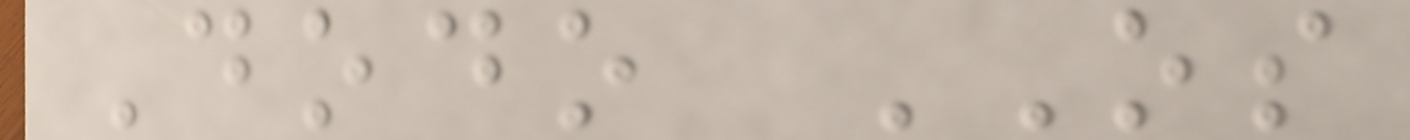Dodo OS
